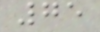75
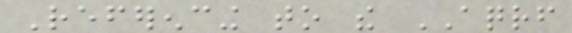Referencing to the AQRF
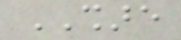SHARE
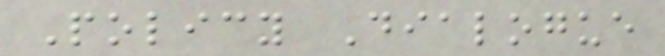Policy Dialogue
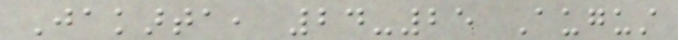Jakarta, 24-25 August
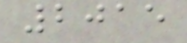2015
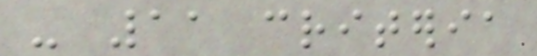- 11 criteria
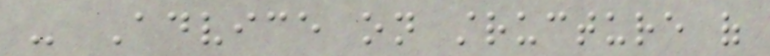- Advice on structure of
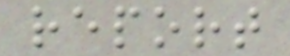report
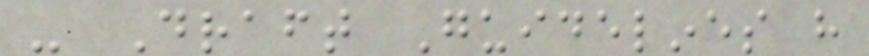- Draft Guidelines have
